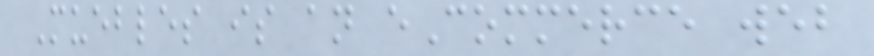Muebles is an eCommerce web
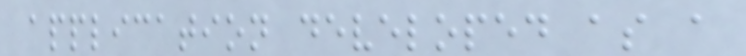application developed as a
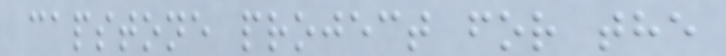capstone project for the
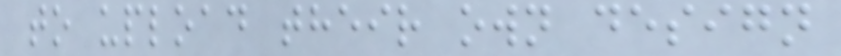to upload their own design
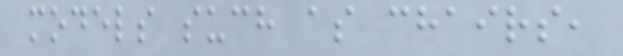models such as chairs,
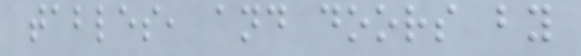tables, and doors by
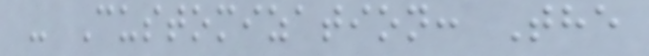- Customization: The
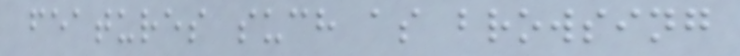features such as browsing
